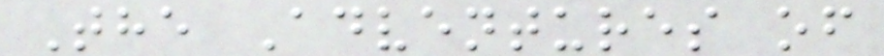The Adventures of
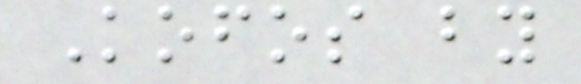Kofos by
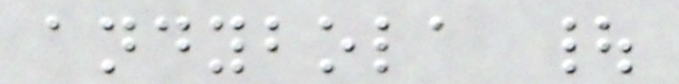andybola |
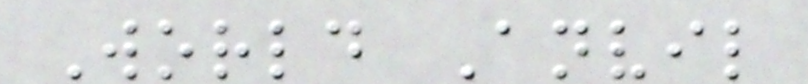World Anvil
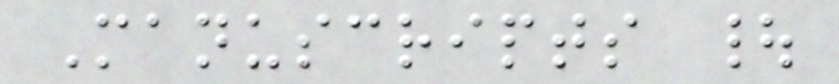Manuscripts |
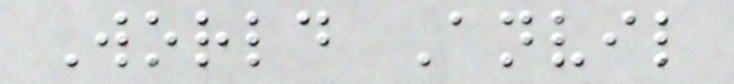World Anvil
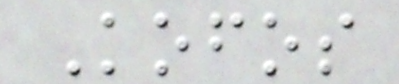Kofos
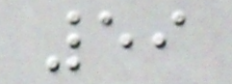59
